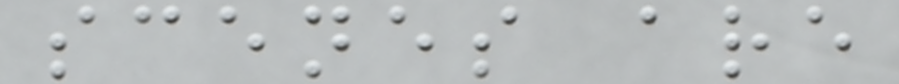scenes are
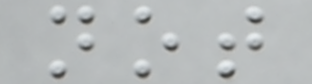not
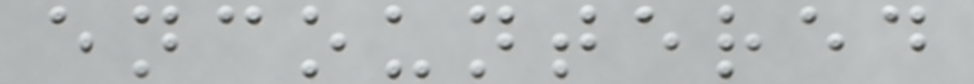encountered
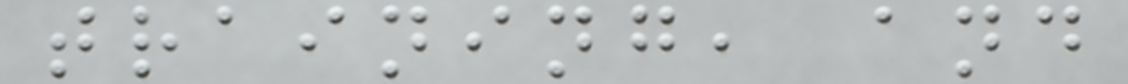training, and
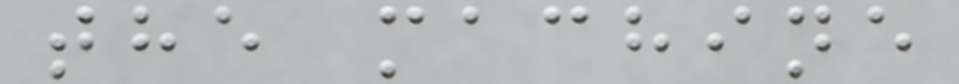the machine
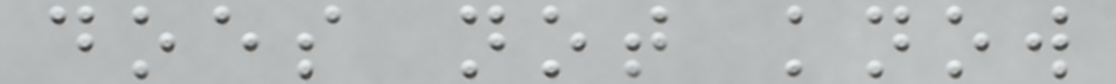does not know
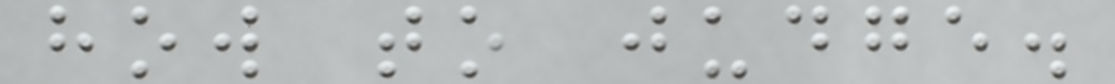how to judge.
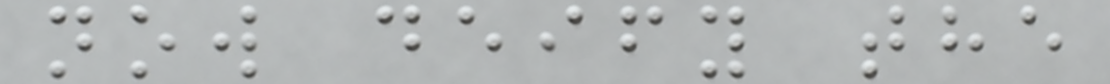now deify the
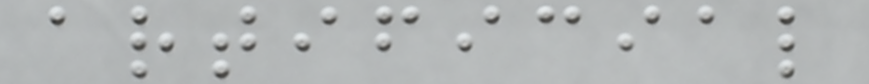artificial
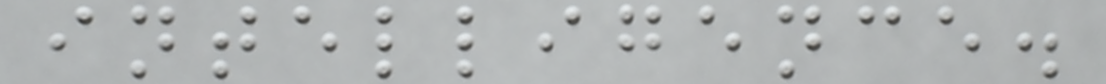intelligence.
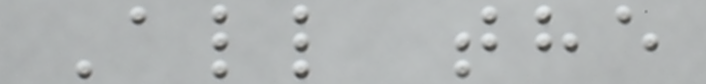All the
